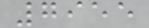7955
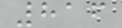816
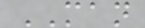MAN
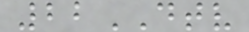22DTV
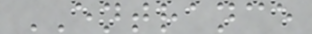ENTRANCE
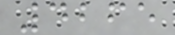4265
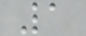1
